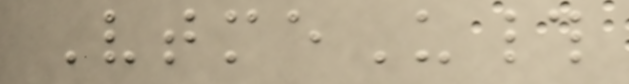VtmeU#
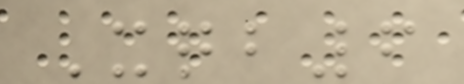Xqb6
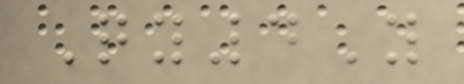Qy4Y
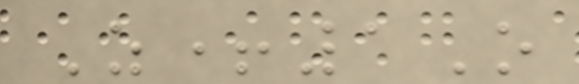Z+1O
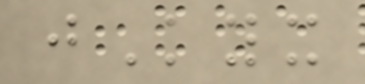jKyx
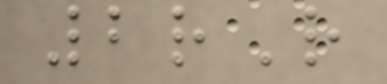2rR
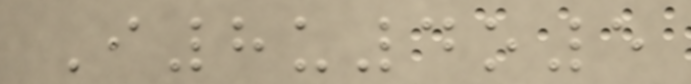I8u4o5
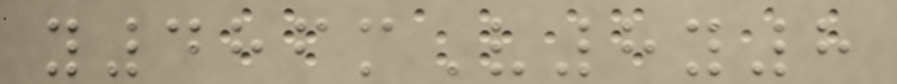y486mV8y8
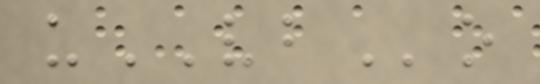uVBo
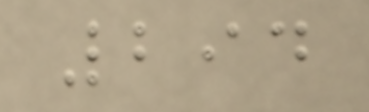294
